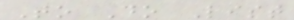To Do List
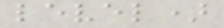level)
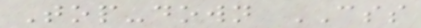Top-down CSS
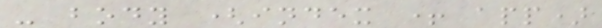- body (index + app)
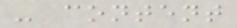- content
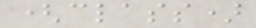(class)
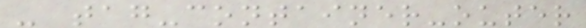- tag-container-outer
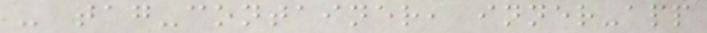- tag-container, inner-app
